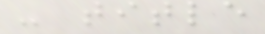- title
